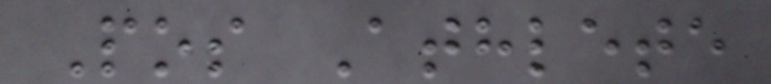Pos Athlete
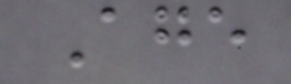Age
